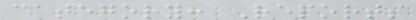category: Reports
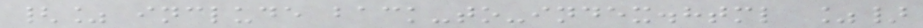{% include back-to-index.html %}
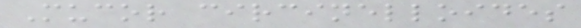Mucor circinelloides
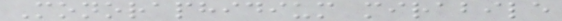Monoraphidium mirabile
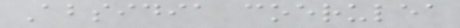Absidia coerulea
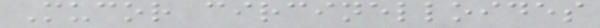Mucor circinelloides
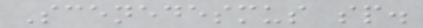Scenedesmus sp.
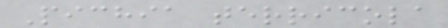Pichia terricola
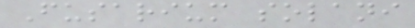Fusarium solani
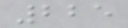225
